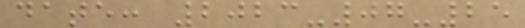date: 2023-07-25
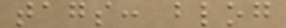tags: blog
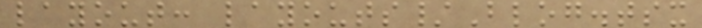layout: layouts/Blog.tsx
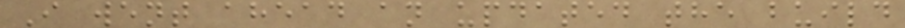I went ahead an updated the build
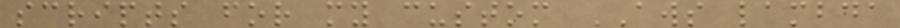scripts for my custom AWS lambda
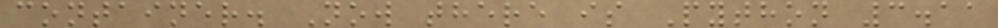container. Now there is Python 3.11
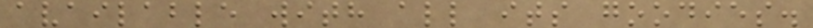available with all its goodies.
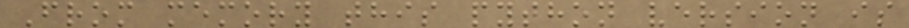From memory this python version is
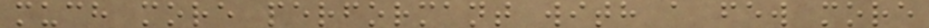much more performant with a few more
